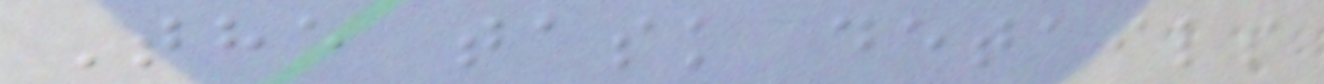The task details
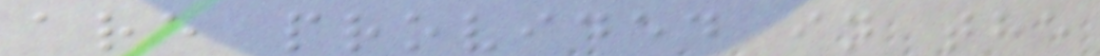are provided in the
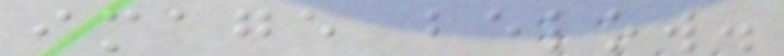image below.
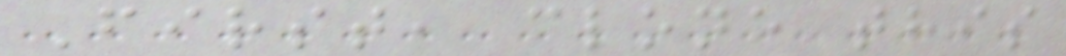First, clone this
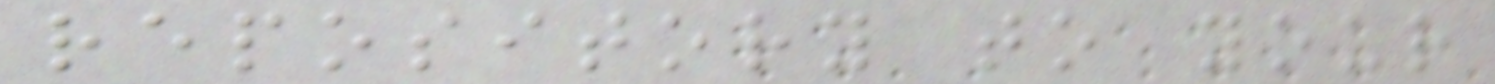repository to your
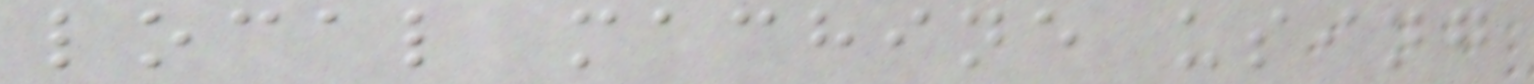local machine using
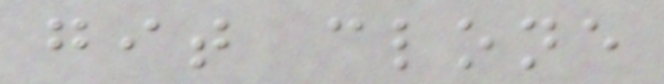git clone
